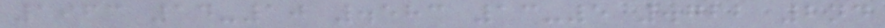1963 14-10 .583 13-5 .722 2nd
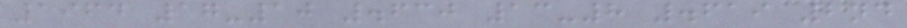1964 17-10 .630 13-8 .619 2nd
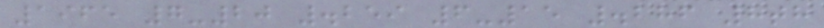1965 7-20 .259 6-15 .286 8th
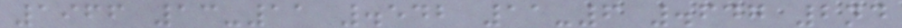1966 13-11 .542 11-6 .647 2nd
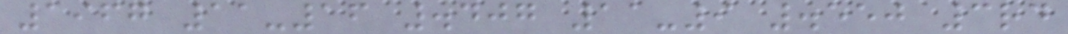1967 11-16 .407 11-9 .550 3rd
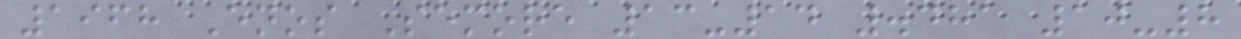1968 Enos Semore 13-14 .481 10-8
